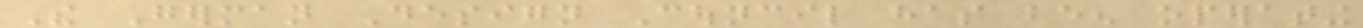The German Design Council has been operating
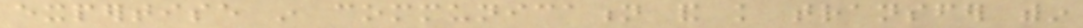expertise in communication and knowledge transfer within
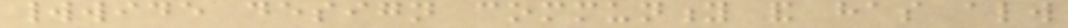worldwide design community and has always
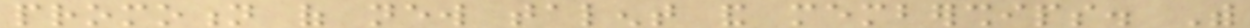promotion of new talent and memberships. With
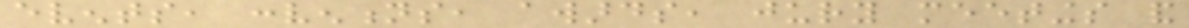events, conventions, awards, jury meetings and
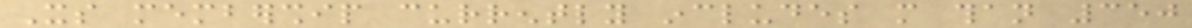Its membership currently includes more than 350
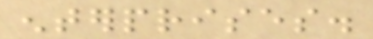enterprises.
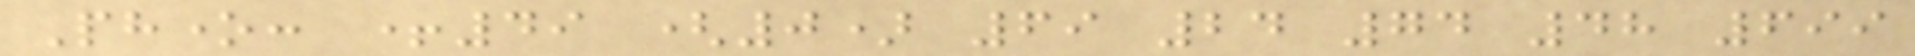Phone: +49 (0) 69 24 74 48 699
